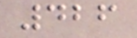426
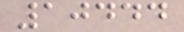10444
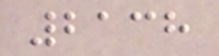2138
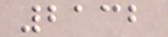2132
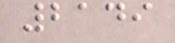2149
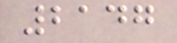2147
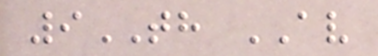9TH AV
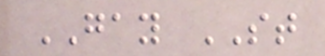GAY ST
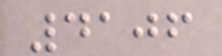4106
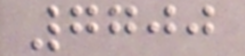7700
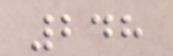248
